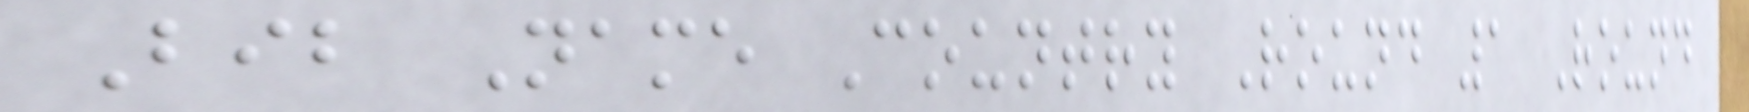Bib Name Country Round 1 Round
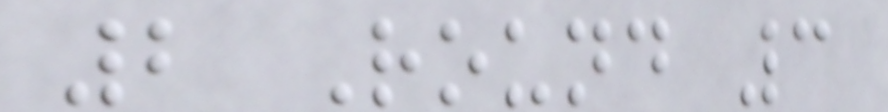2 Round 3
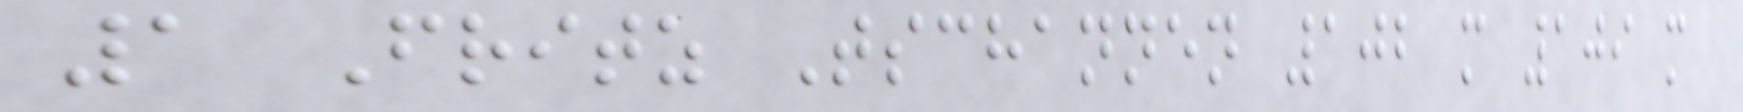1 Fritz Tschannen 102 m 109 m
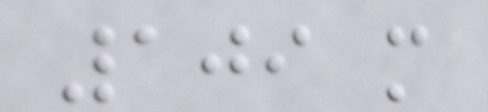109 m
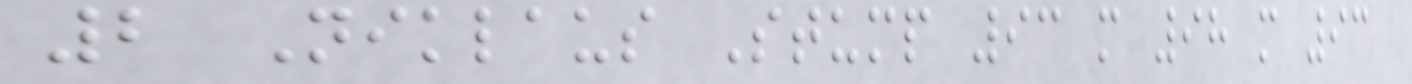2 Niklaus Stump 93 m 98 m 93
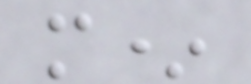m*
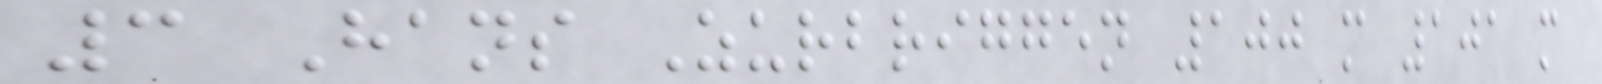3 Hans Zurbriggen 100 m 101 m
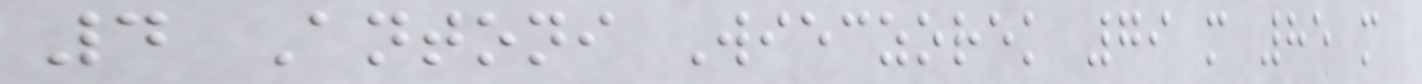4 Antoni Wieczorek 79 m 85 m
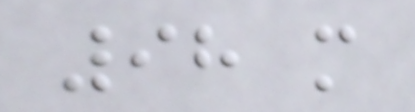98 m
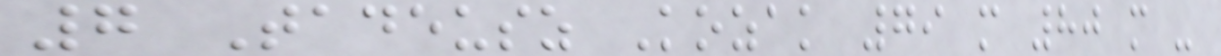7 Tadeusz Kozak 79 m 80 m -
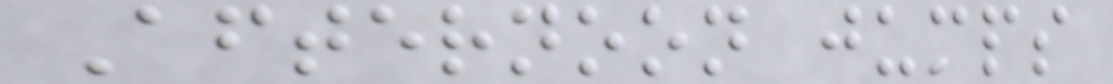Afternoon jumps
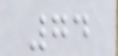74
